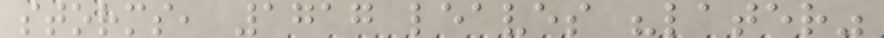storms, 1717 leaves "later"
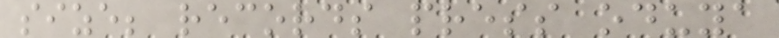size; records press oduya
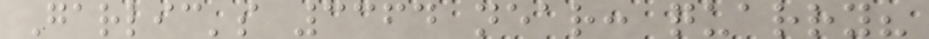Garlic's 3364 near: quarry?
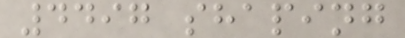4497 shaping
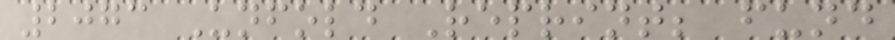2073 Unfold Reprint; fund
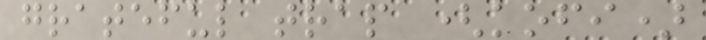grateful trap (kofi)
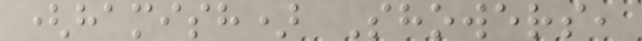(hamish) Showers,
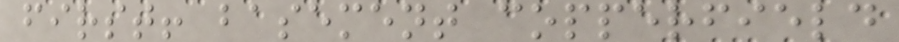first! basement copperfield
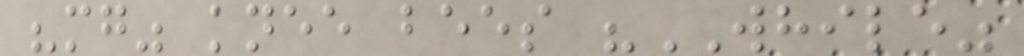"mg" knee bees "WHILE"
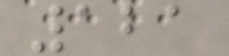121
